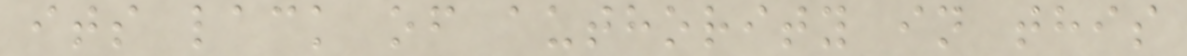its lack of authority in this
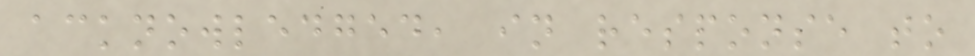acknowledged, in response to
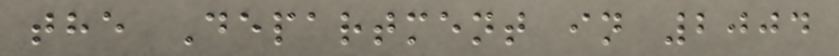the Department in 2004
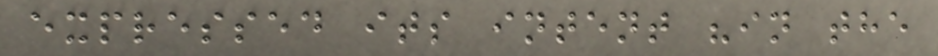expressed its intent "in the
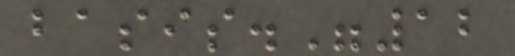basis."12
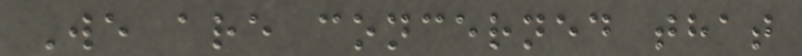We are concerned that
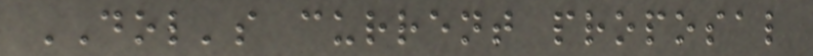DOL's current proposal
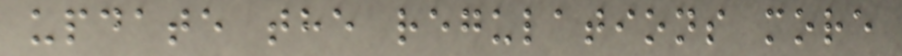update the regulations more
